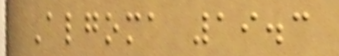Algoma 19.3
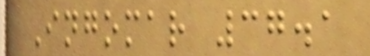Ingomar 37.1
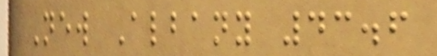New Albany 43.6
